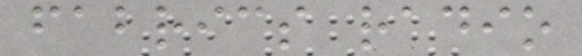fabrics radio
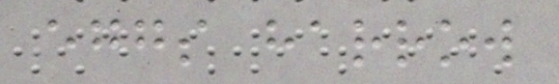eggs harrow
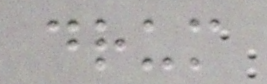drum
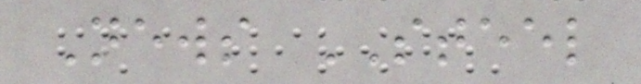News STEEL
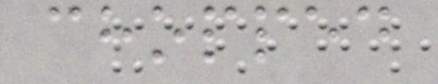chopped
